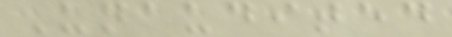Unaudited
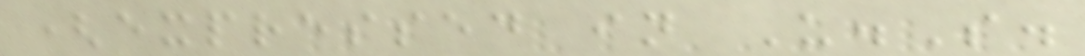(expressed in U.S.
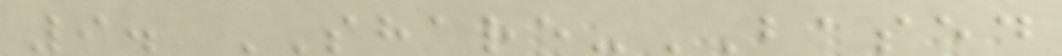9. SHARE-BASED
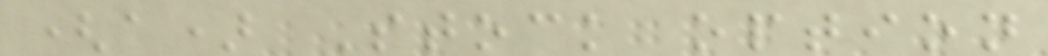(a) Stock option
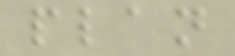plan
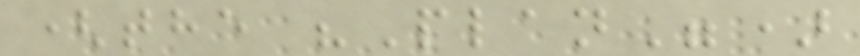(the "Plan")
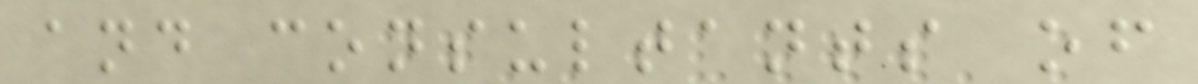and consultants of
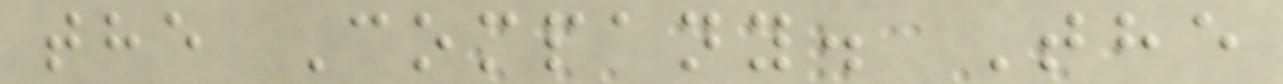the Company. The
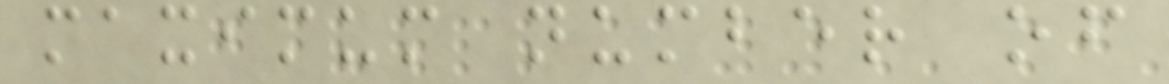maximum number of
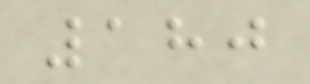180
